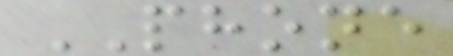PHONE
